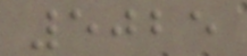5025
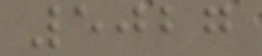5027
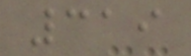319
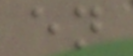en
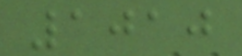1010
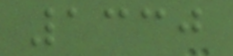1330
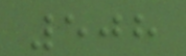508
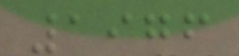1976
